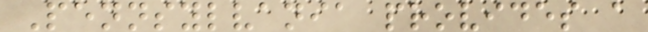Pennsylvania provides a
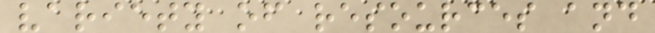variety of resources and
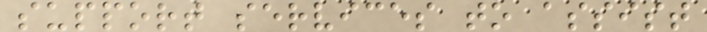support services to assist
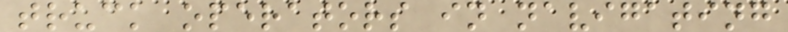truck operators in navigating
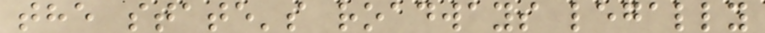the state's roadways legally
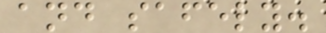and safely.
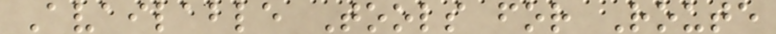Available Tools for Route
